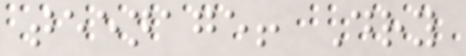teenage! Dry
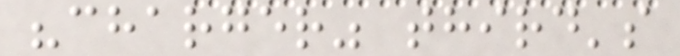"charger" third's
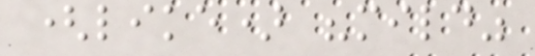(like) "mild"
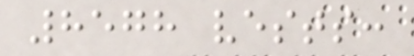8578 vests:
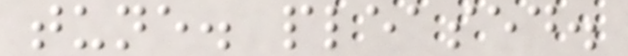tune. pleased.
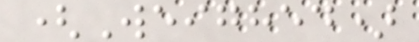(Weighed)
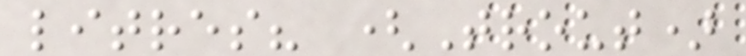litres? (Trout)
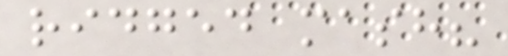ridged mash?
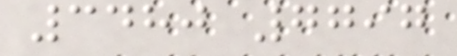3480 7797
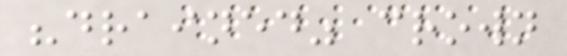"drained" crown
